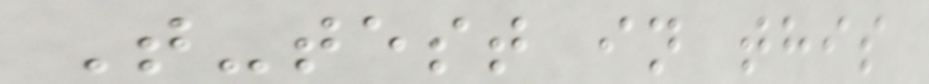T-test in this
